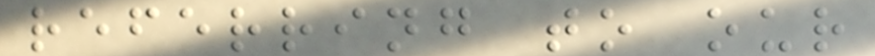referring to our
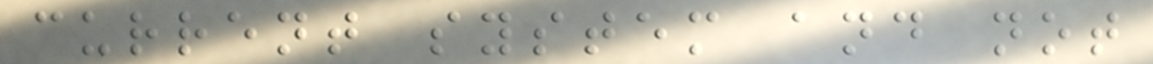current system and not
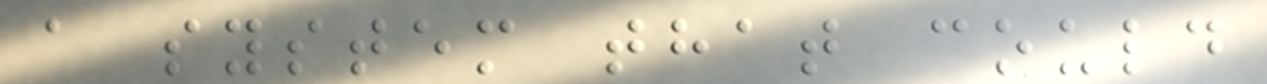a system that could
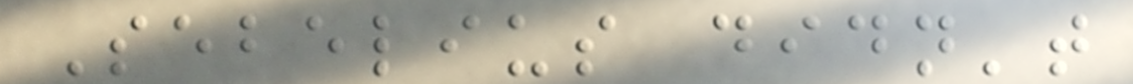Sebelius didn't
